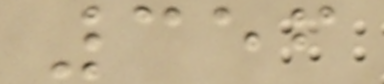356
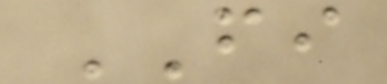FI
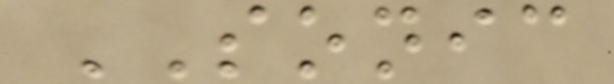SONIC
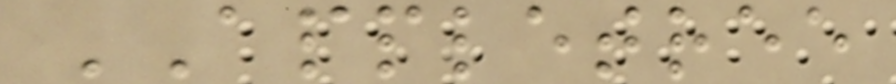APPLETREE
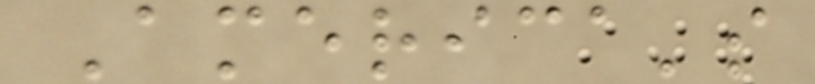America's
